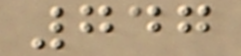747
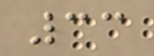33
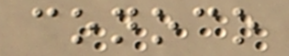conoco
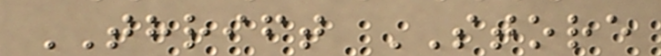THRIFT STORE
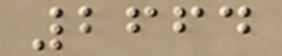2664
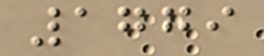1779
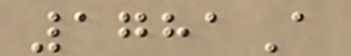1781A
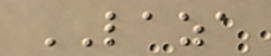LAZA
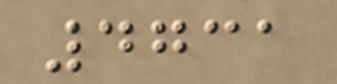4731
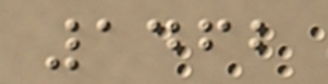1462
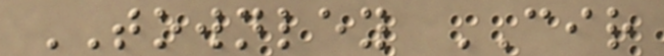TOWNLEY CIR
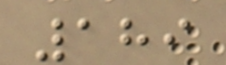189
